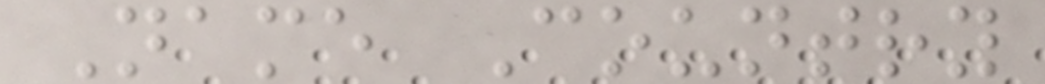Name Country
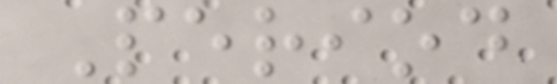Period
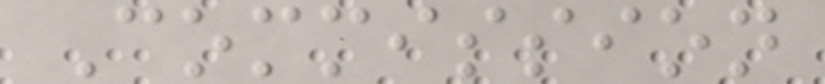Commission
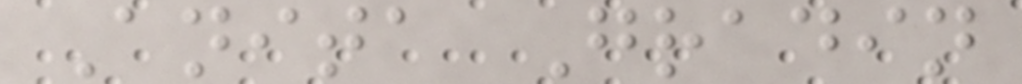Anita Gradin
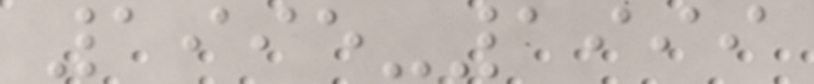1995-1999
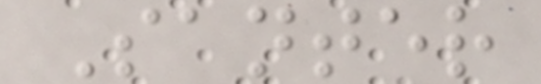Santer
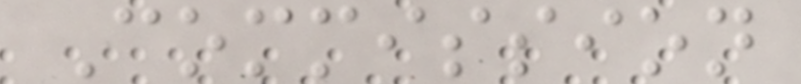Commission
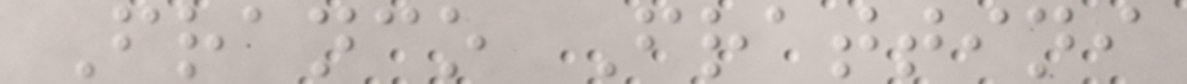Franco Frattini
